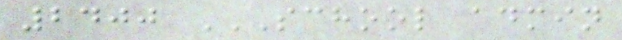2400 SCHOOL ADMIN
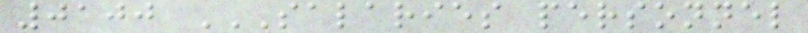0100 SALARIES PERSONNEL
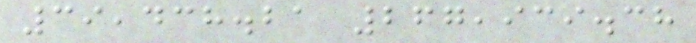39,438.21 267,939.38
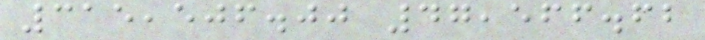315,506.00 47,566.62
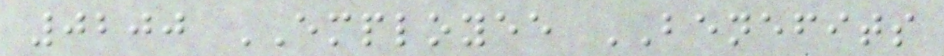0200 EMPLOYEE BENEFITS
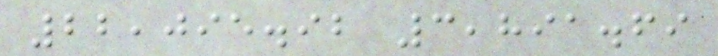22,095.92 3,891.69
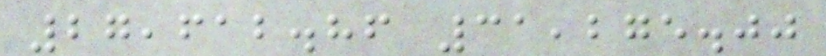27,612.86 31,275.00
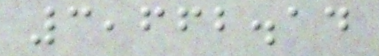3,662.14
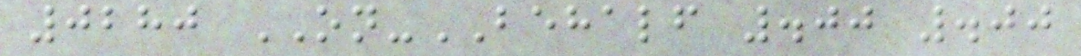0280 ON-BEHALF .00 .00
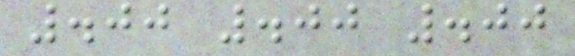.00 .00 .00
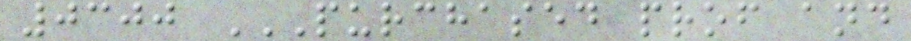0300 PURCHASED PROF AND
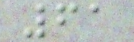61
